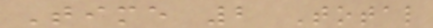Time 2 Total
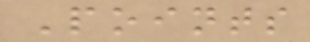Points
